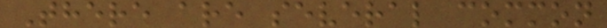There are several common
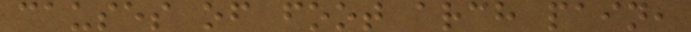causes of foot arch pain,
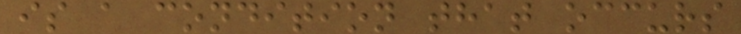is a condition that occurs
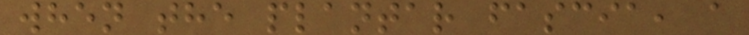when the plantar fascia, a
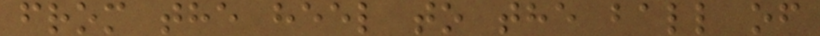from the heel to the ball of
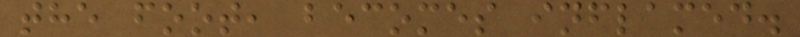the foot, becomes inflamed.
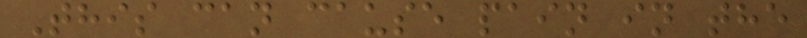This can cause pain in the
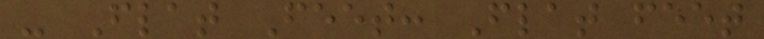- Flat Feet: Flat feet
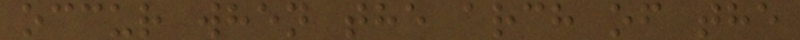occur when the arch of the
